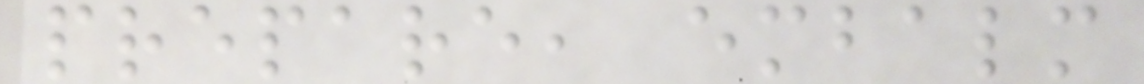prepare, embalm
